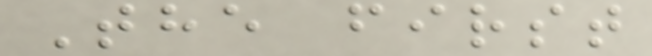The first
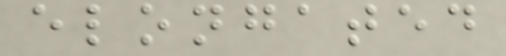elongated
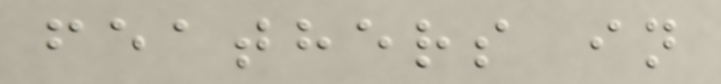feathers in
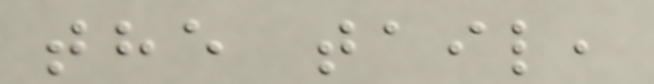the tail,
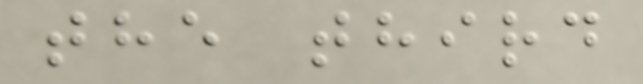the third
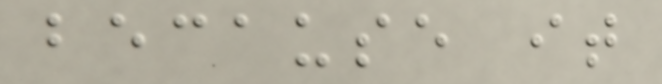because it
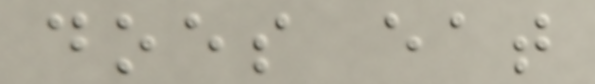does eat
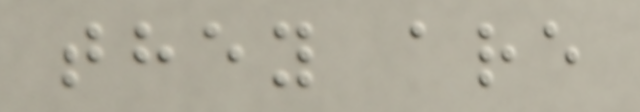they are
